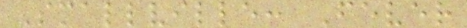Smallville: Fever
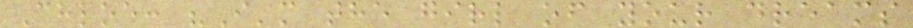Chloe: "I'm the girl of your dreams
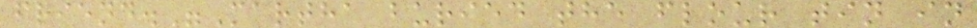friend."Martha buried the flour tin in
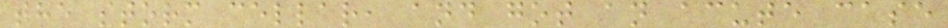the storm cellar, and got an acute case
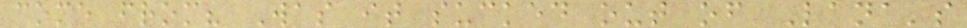come from? Was it sucked out of Lana's
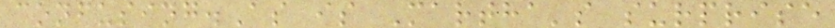confusing.As is Martha's surprise
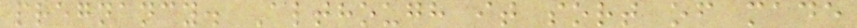pregnancy. Although it sort of made
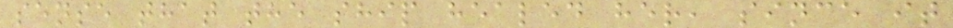sense that the ship healed her, since it
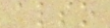also
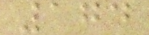174
